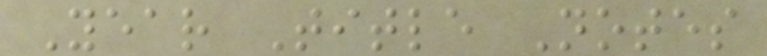Year Title Notes
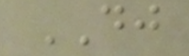DJ
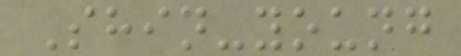Shin-young
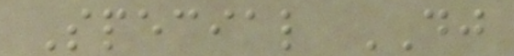Special DJ
